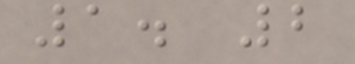1. 2
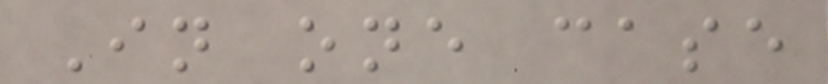In one case
